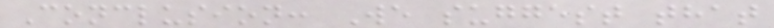Conclusion: We suggest that
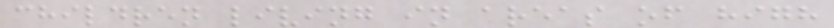children living in areas of high
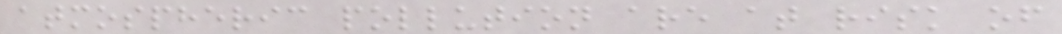atmospheric pollution are at risk of
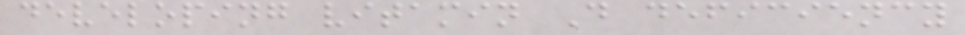developing vitamin D deficiency
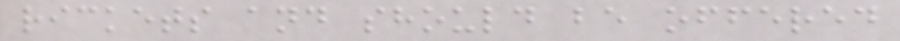rickets and should be offered
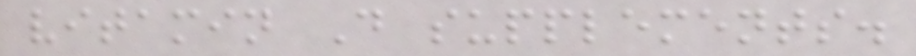vitamin D supplements.
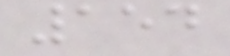154
